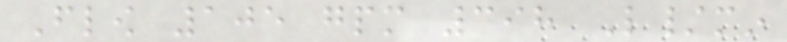Flow 105 gpm 398 L/min
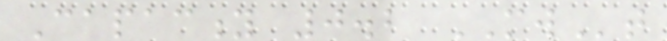Capacity 0.2 MWt
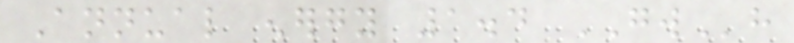Annual energy 1.4 GWh
